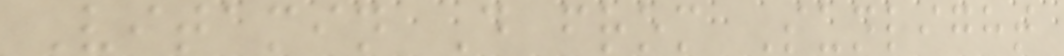Vitamin D from Sunlight
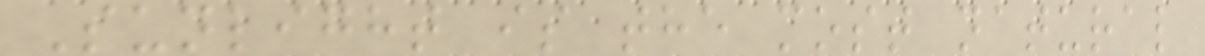Sunlight is the most natural
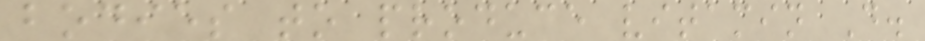bodies to produce vitamin D.
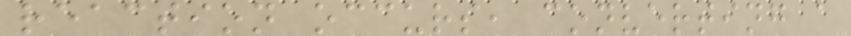reaction occurs, converting a
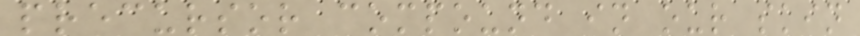precursor compound in our skin
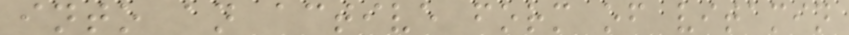into an active form of vitamin
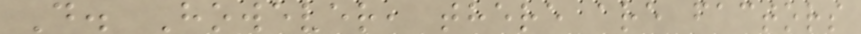D. However, there are factors
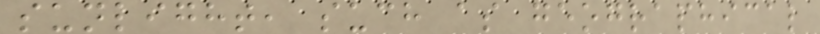sunlight, such as geographical
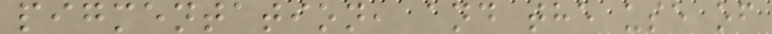pigmentation, and the use of
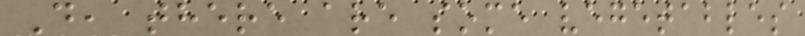D, there are some vegetables
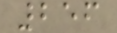256
